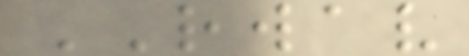RWAV
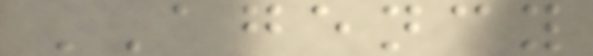AGENCY
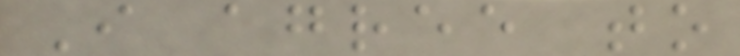I agree to
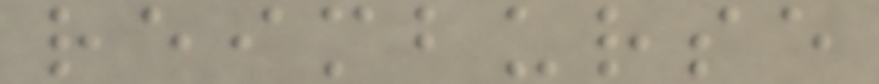reimburse
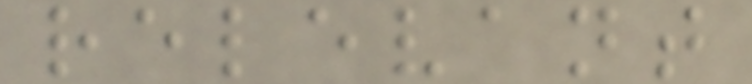relevant
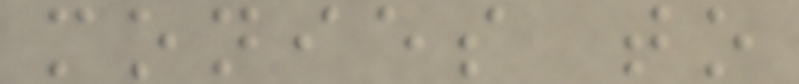monies to
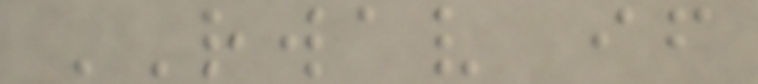RWAV if
